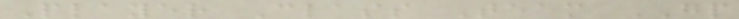Player Class Team GP
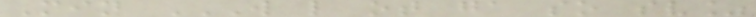Min W L OT GA SO SV%
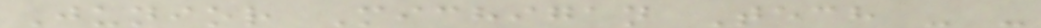Junior Michigan Tech - -
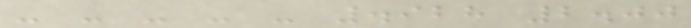- - - - - .928 2.00
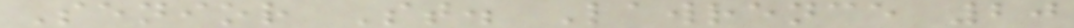Senior St. Lawrence 20
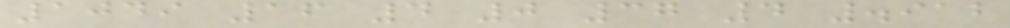1049 16 4 0 37 4 .912
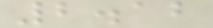2.12
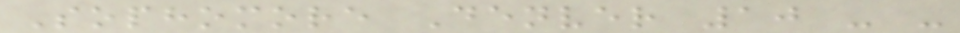Sophomore Denver 10 - -
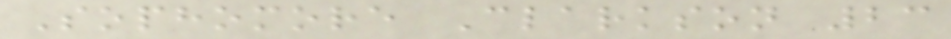Sophomore Clarkson 23
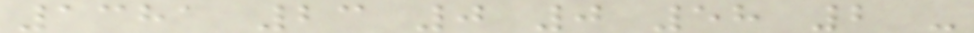1381 23 0 0 58 2 -
